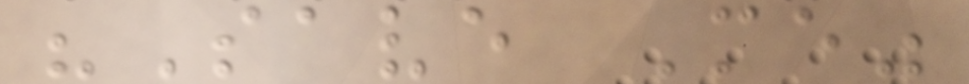"Save Me"
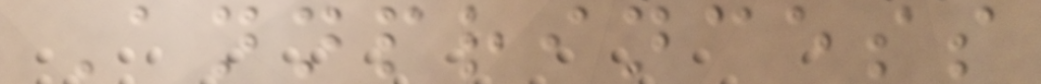Annprincess
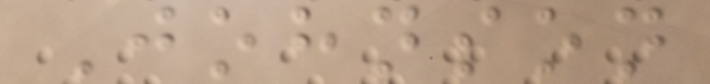Johnson
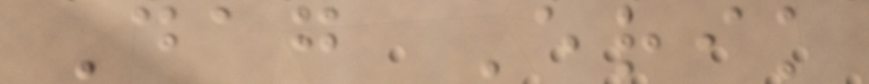Dag Erik
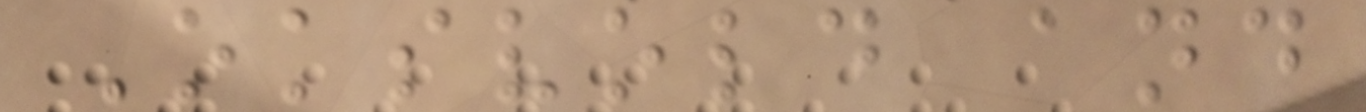Oksvold and
